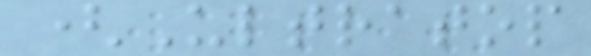(Ultratop
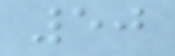50
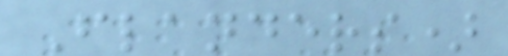Flanders)
